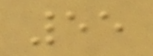55
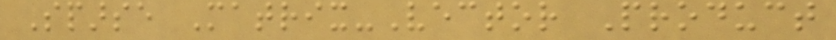Sparse Matrix-Vector Product
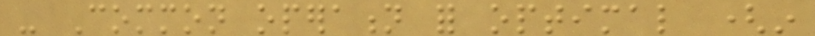- Common operation for optimal (in
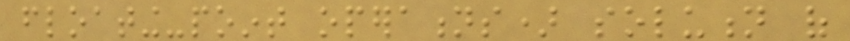floating-point operations) solution of
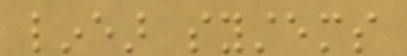linear systems
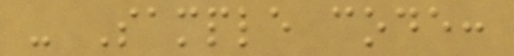- Sample code:
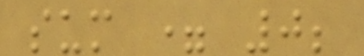sum = 0;
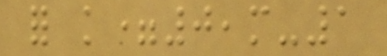for k=0,m-1
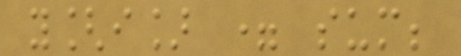y[i] = sum;
